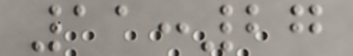11:27
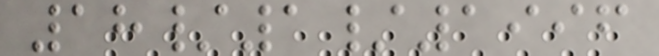18/1/1996
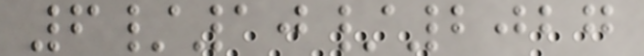6/10/2027
